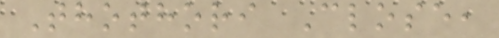Thothori Close,
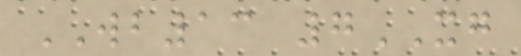WB13 7XG
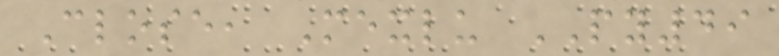Close, Mexlu PY49
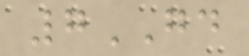7GD
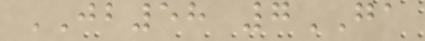JB58 7GA
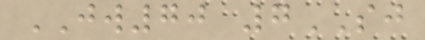JW70 7SJ
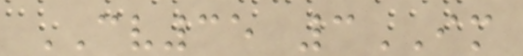CV35 3IM
